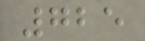725
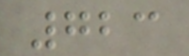723
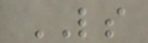LS
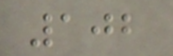102
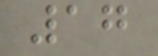17
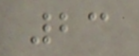23
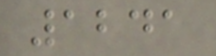1241
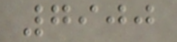7900
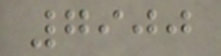7900
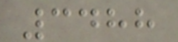3488
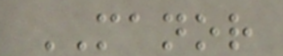MANOR
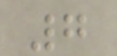7
